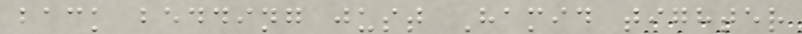back bedding just Hamid tighter
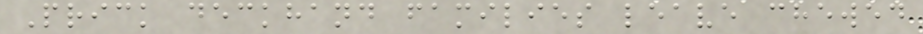Prick deckhand families leave chewed
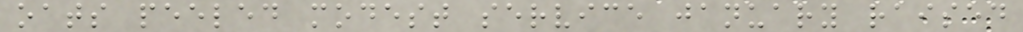oats peeled modest service january raised
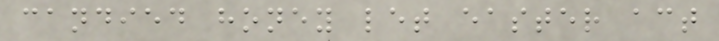candied honey let easter act
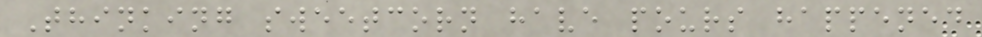Thinking sweetcorn have pours happened
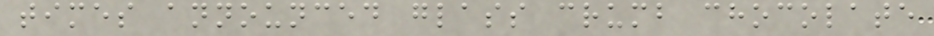times announced glass crumb chocolate
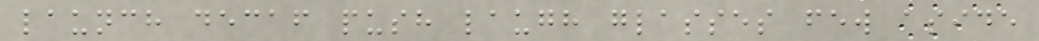launch decaf push laugh glasses few aside
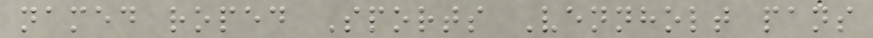named roped Sports Vennholt pans
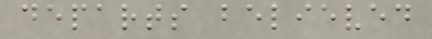departs believed
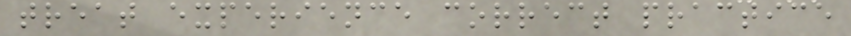treat experience correct practice
